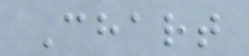Chart
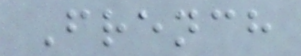French
